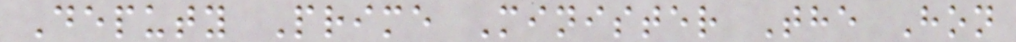Deputy Prime Minister The Hon
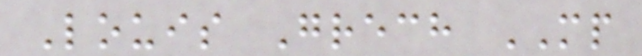Louis Grech MP
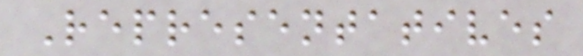Representatives
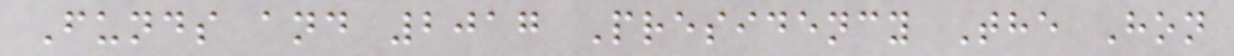Funds and 2017 Presidency The Hon
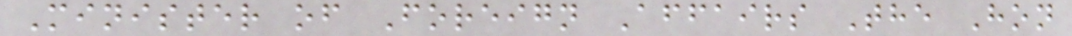Minister of Foreign Affairs The Hon
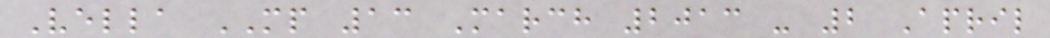Vella MP 13 March 2013 - 2 April
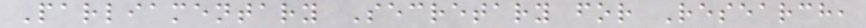Parliamentary Secretary for Research,
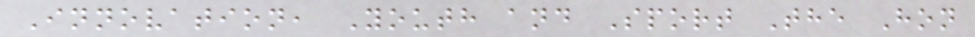Innovation, Youth and Sport The Hon
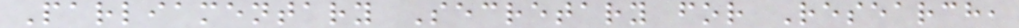Parliamentary Secretary for Research,
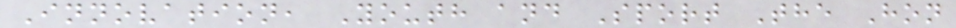Innovation, Youth and Sport The Hon
